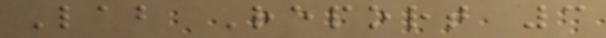Lab Report 3
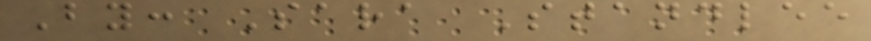By: Sara Standlee
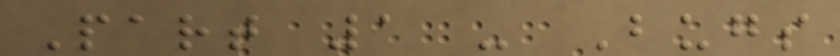Part 1 - Bugs
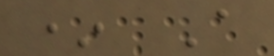* A
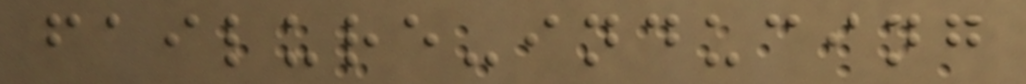failure-inducing
